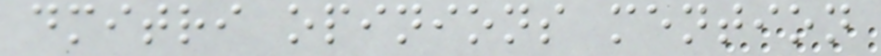dmitri opinions mention
